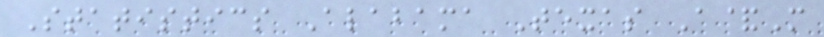Statistics Alabama Texas A&M
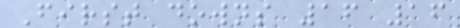First downs 16 16
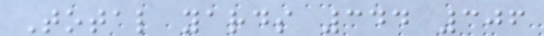Total yards 344 306
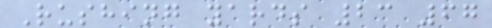Rushing yards 23 67
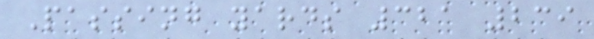Passing yards 321 239
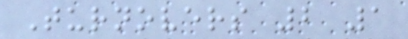Turnovers 2 1
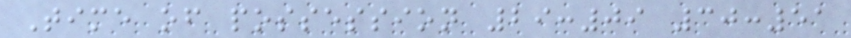Time of possession 29:09 30:51
